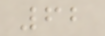62
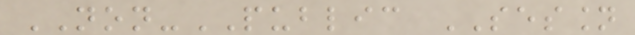NON-PUBLIC SESSION
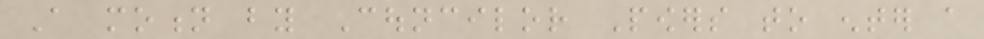A motion by Councilor Powers to enter a
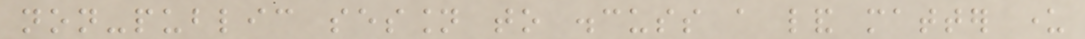non-public session to discuss a land matter under
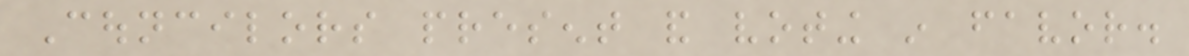Councilors present and voting in favor.
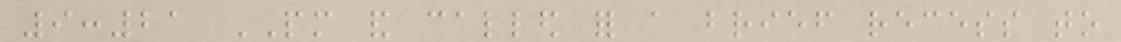9:21 PM and called for a brief recess to
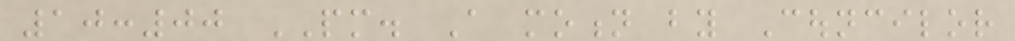10:00 PM. A motion by Councilor
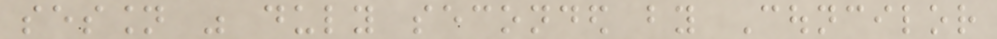session was duly seconded by Councilor
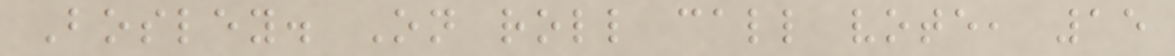Bosley. On roll call vote, 15
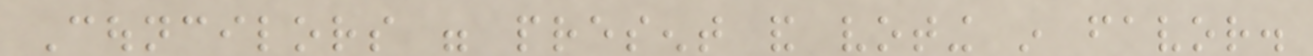Councilors were present and voting in favor.
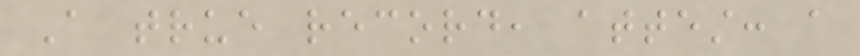A true record, attest: a
